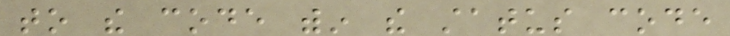to the code within the status code
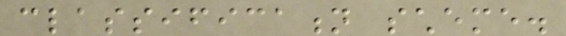classification scheme.
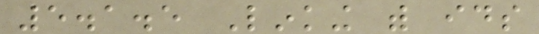5.1.5 Linking with ids
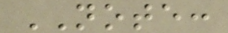NOTE:
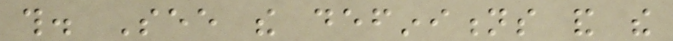this. See the definitions and the
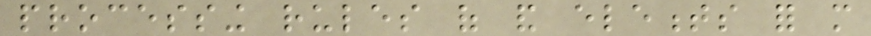processing rules of and elements for more
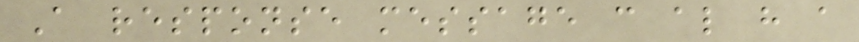A response message can also have a
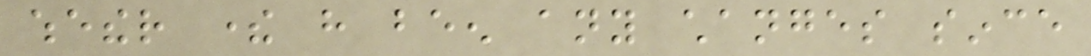whether there have been any changes since
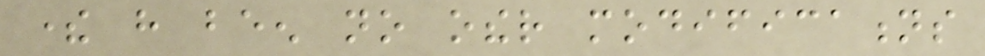there have been no other modifications
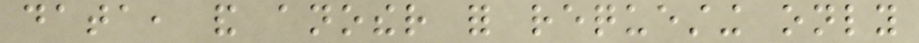data, and another for requesting only
